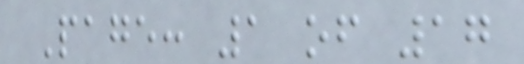Page: 1 of 17
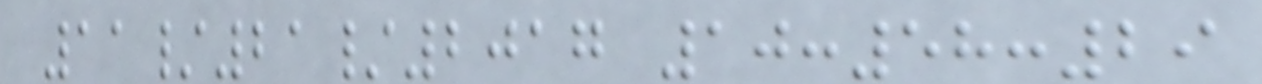11/21/2017 10:58:29
